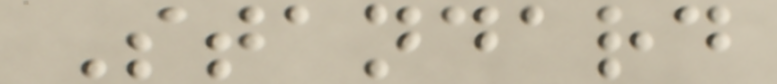Standard
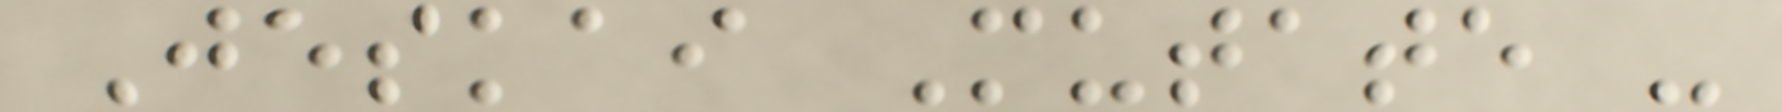Jeskai Mutate -
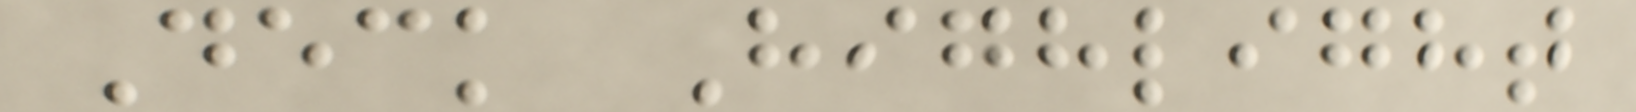Deck Highlight
